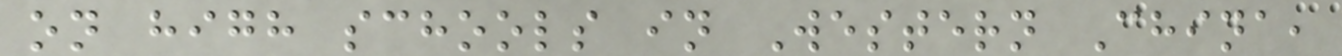on high schools in Western China,
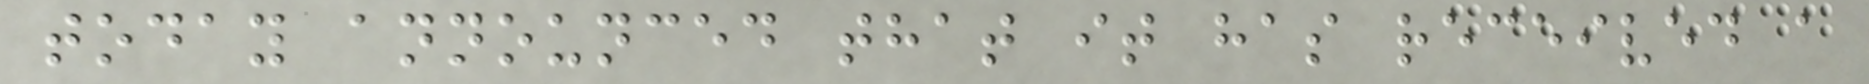today announced that it has received a
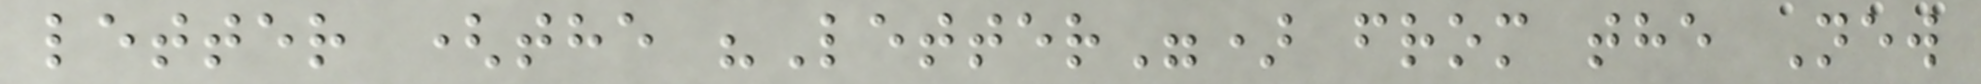letter (the "Letter") from the New
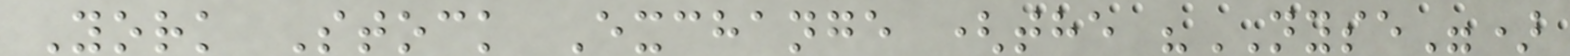York Stock Exchange (the "NYSE")
